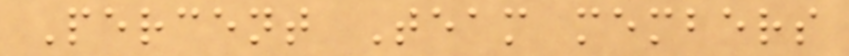Percent Team members
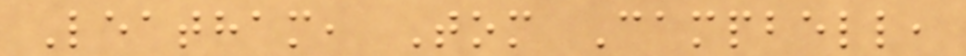Leatham, Tom Campbell,
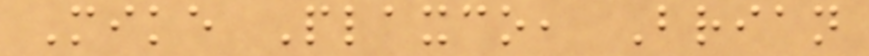Mike Plaxco, Brian
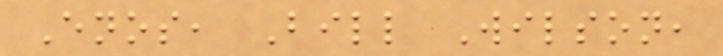Enos, Bill Wilson,
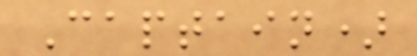Captain)
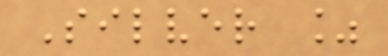Silver %
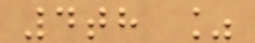4th %
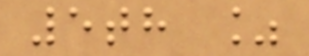5th %
